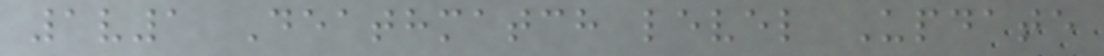1v1 Deathmatch level Update
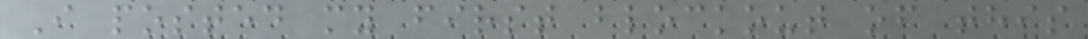I posted my first blockout of this
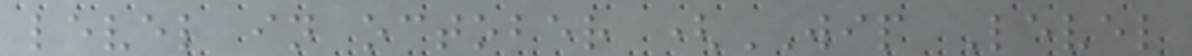level in october (WIP Level
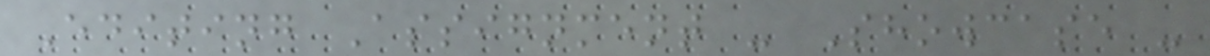Editing Assignment - Showcase -
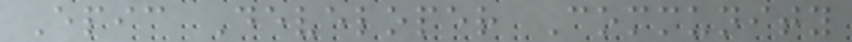Epic Developer Community
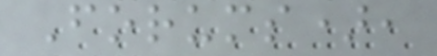Forums),
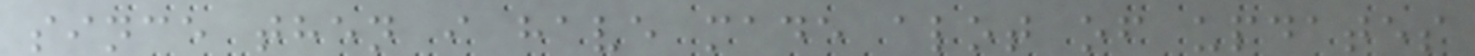since then i have made alot of updates
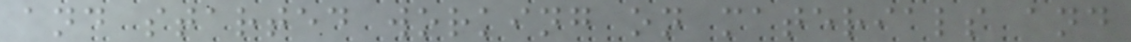and started working on materials and
